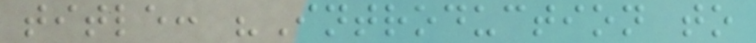title: "Introduction to
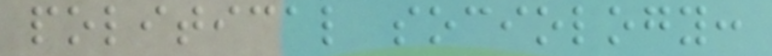political sociology:
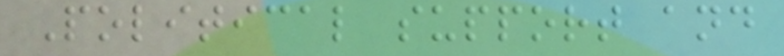Political support and
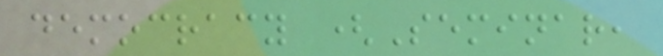democracy (Seminar,
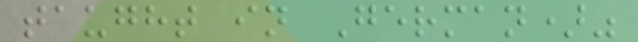taught in German)"
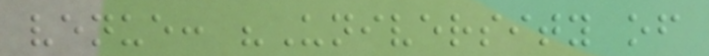venue: "University of
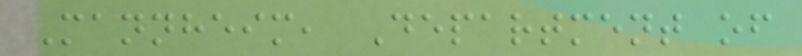Mannheim, Department of
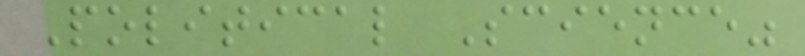Political Science"
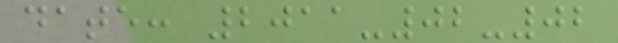date: 2011-02-02
